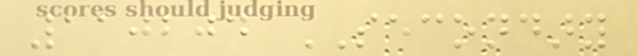110204 SECONDARY
